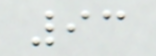93
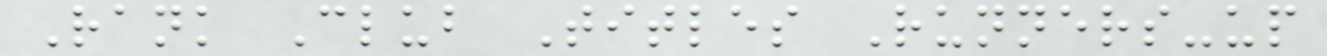Rank Club Titles Runners-up
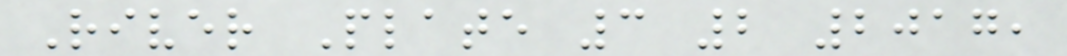River Plate 3 2 2017,
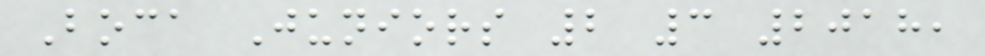Boca Juniors 2 3 2018,
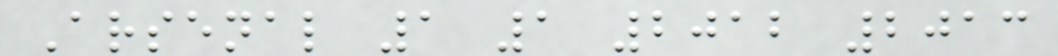Arsenal 1 1 2012 2013
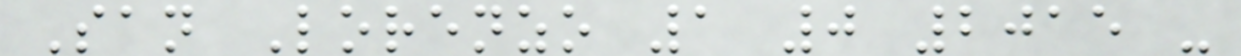San Lorenzo 1 0 2015 -
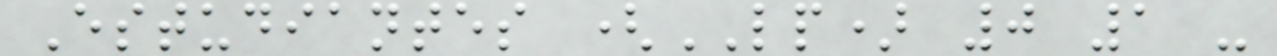Estudiantes (LP) 0 1 -
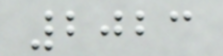2023
